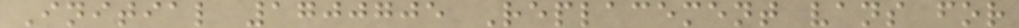Initial 1700705 Replacement vans for
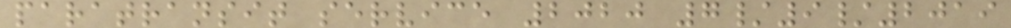paratransit service 2020 7/9/2019
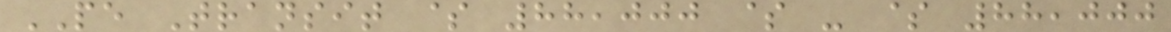PE Transit $ 88,000 $ - $ 88,000
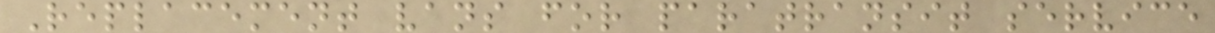Replacement vans for paratransit service
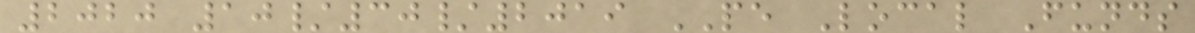2020 10/30/2019 PE Local Funds
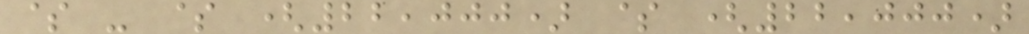$ - $ (22,000) $ (22,000)
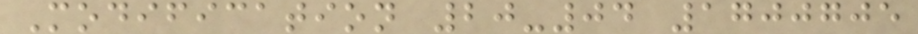Modification 20-04 1700705
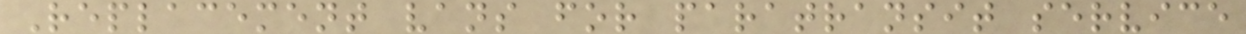Replacement vans for paratransit service
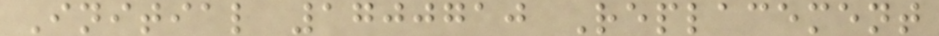Initial 1700710 Replacement
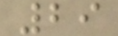29
